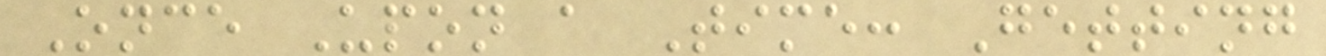Once Upon a Time: Getting
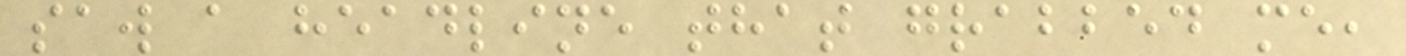saw a headline that grabbed me,
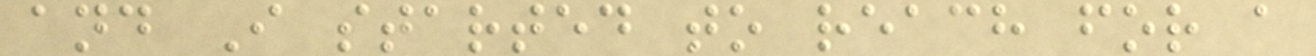and I started to reach for a
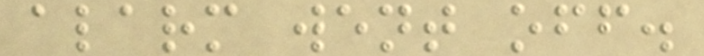alarm went off.
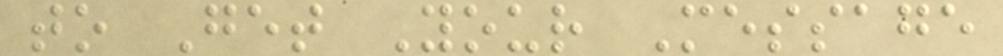to Get Your Message
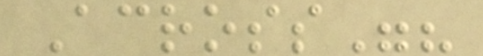Across"?
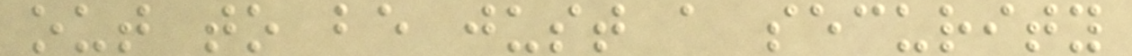out to be just a security
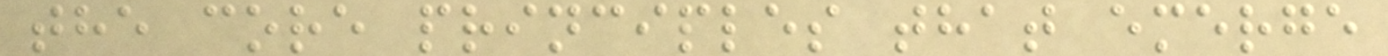the core principles that emerge
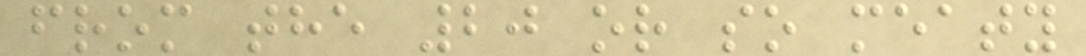from the 20 or so meaty
